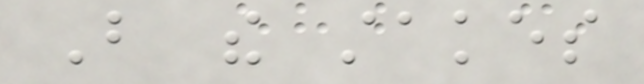But the stakes
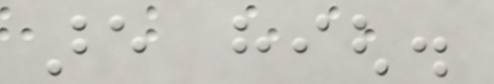are high.
